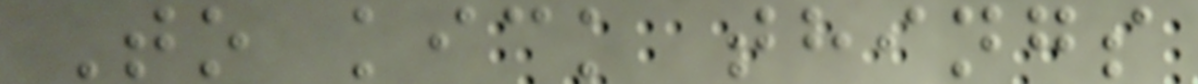To kick things
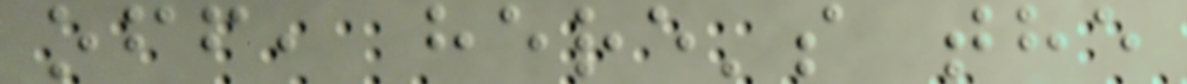off, here's the
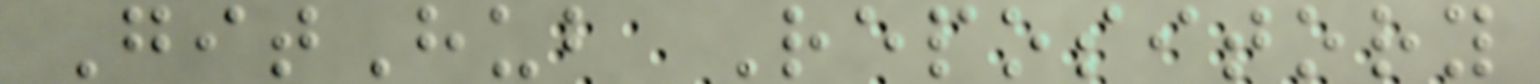GitHub Repository
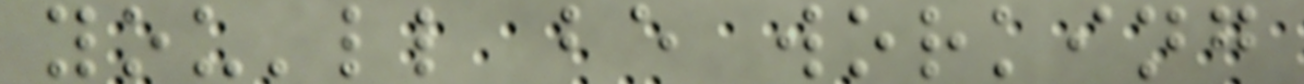you'll be working
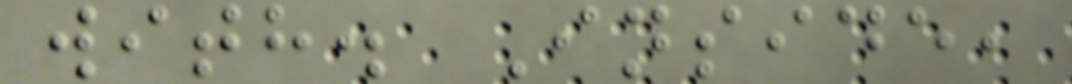with. Inside,
